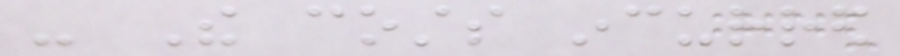- The costs incurred
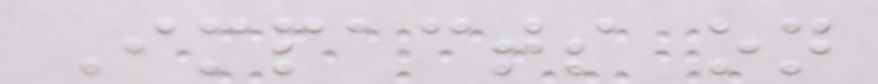Impacts on
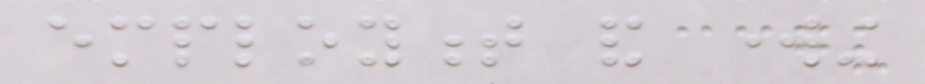employment and working
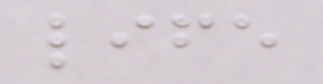life
